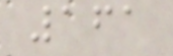161
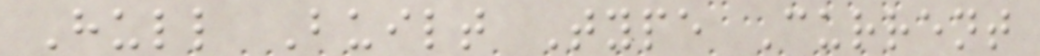Hull Built Type Current
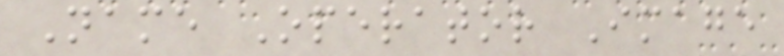Name Operator Image
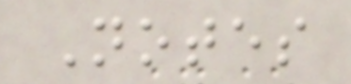Notes
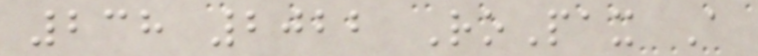238 2022 RoPax A
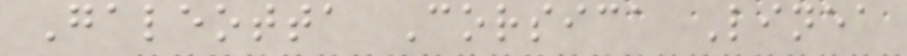Galeotta Corsica Linea
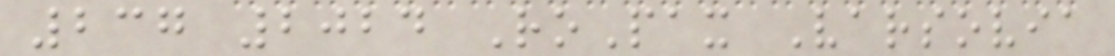237 2024 RoPax Varsovia
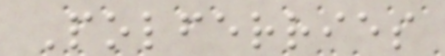Polferries
